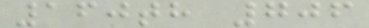160th 706
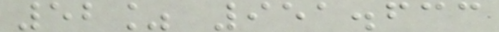52% 951.633
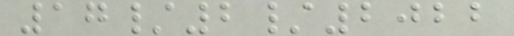17/2/2022
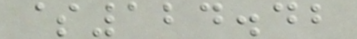$124.42
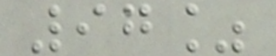97%
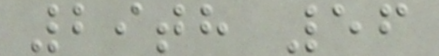29th 56
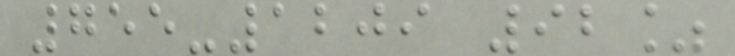755-1209 92%
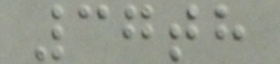37th
